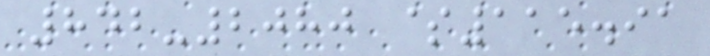842-2080 $115.91
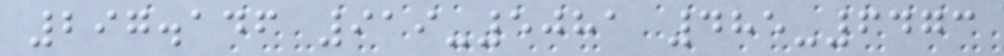297.146 919-5081 485-6473
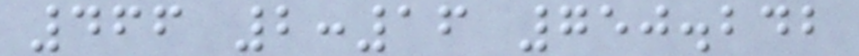466 2:16 750.242
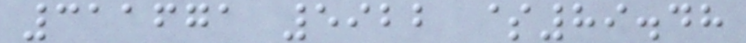311671 5922 $89.48
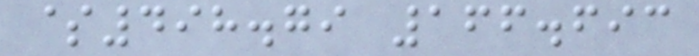$498.79 166.693
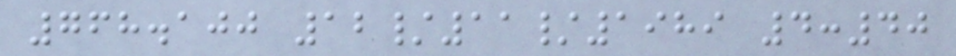768.100 12/11/1989 4:40
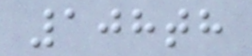108th
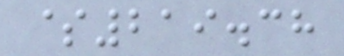$219.38
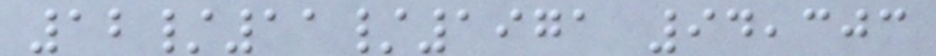12/11/1971 94,303
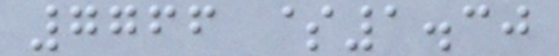7766 $1.30
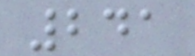241
